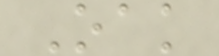Oak
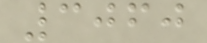3060
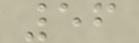56
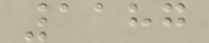1187
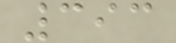393
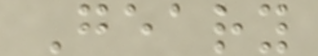Geary
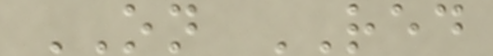ON RED
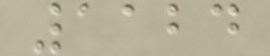1124
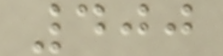400
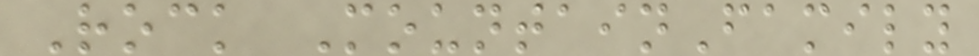Rock MountainFamily
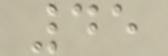45
